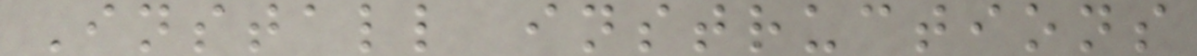Install instructions
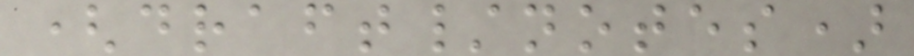(draft/notes)
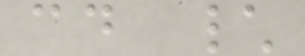cd \
